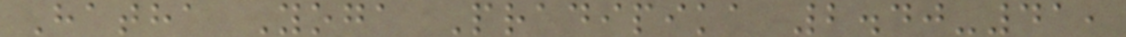Hatha Yoga Pradipika 2.40-41,
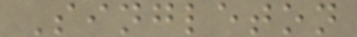Singleton
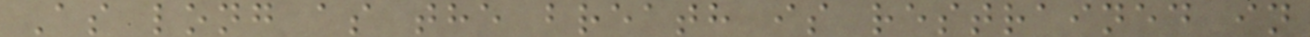As long as the breath is restrained in
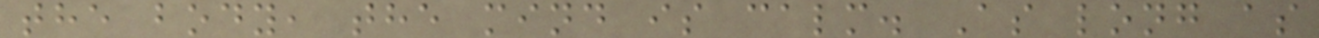the body, the mind is calm. As long as
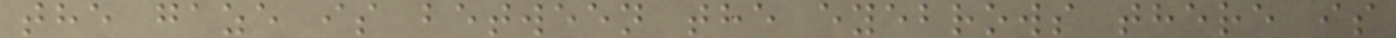the gaze is between the eyebrows there is
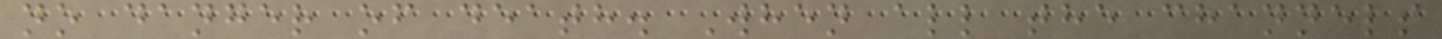no danger of death. When all the channels
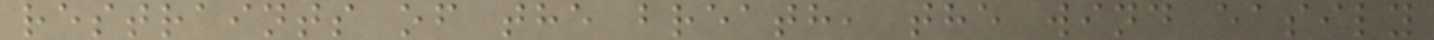restraints of the breath, the wind easily
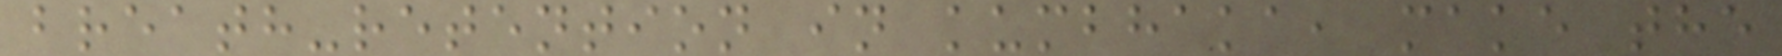breath-retention in kumbhaka, make the
